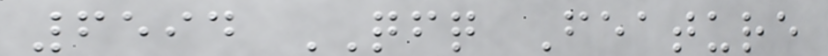6594 QFQ Feature
